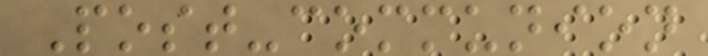Post-communion
